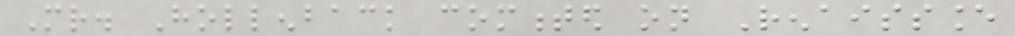Mr. Hollenback commented on Renaissance
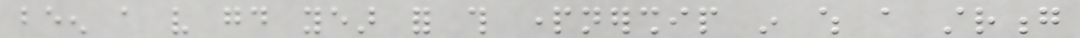been a very good year for this partnership in which a strong
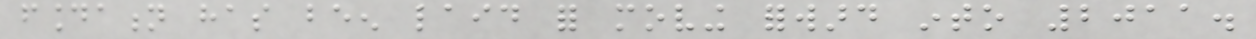foundation has been laid for moving forward into 2011.
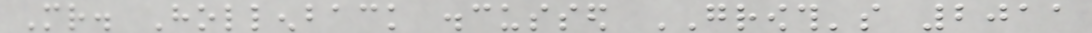Mr. Hollenback discussed GROWTH's 2011
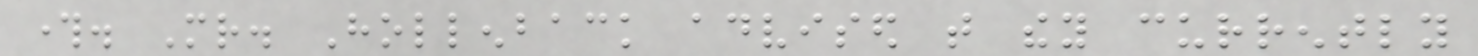through. Mr. Hollenback advised that they currently
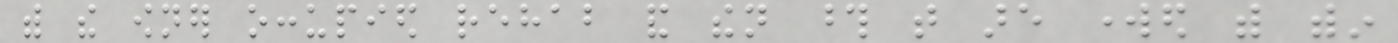with the owner occupied rehab and then those that are worked with within
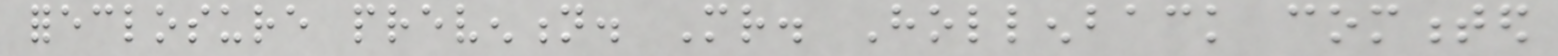foreclosure prevention. Mr. Hollenback commented
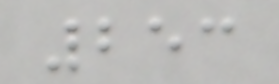253
